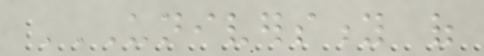UNIVERSITY OF
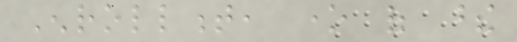Enrollment, one of these
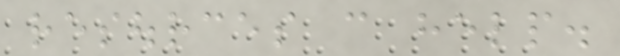resources can help.
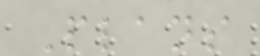Plans
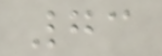73
